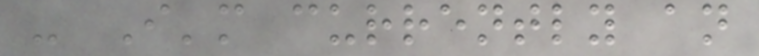- I'm currently an
